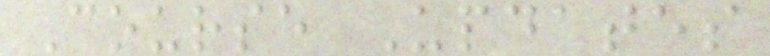Course Updates
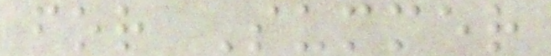for Summer
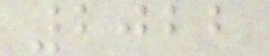2022
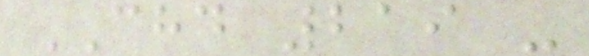CHD 219 -
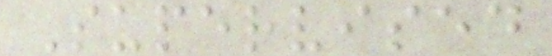Supervised
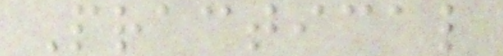Practical
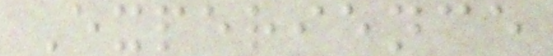Experience
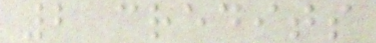2 credits
